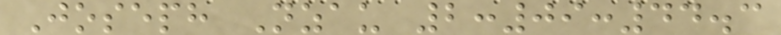Joseph Nzau 2:09:44.3
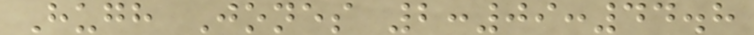Hugh Jones 2:09:44.8
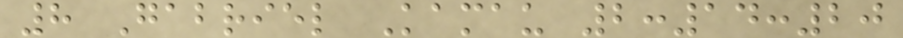8 Gabriel Kamau 2:14:20
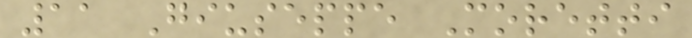11 Giuseppe Moretti
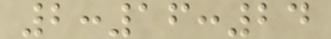2:16:24
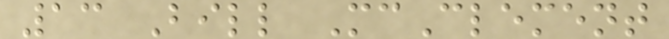13 Bill McClement
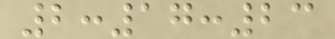2:17:23
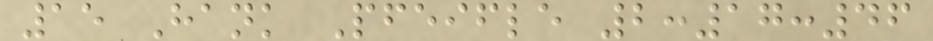15 Hank Pfeifle 2:17:46
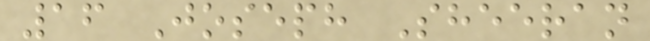16 Joseph Sheeran
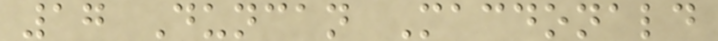17 Duncan Macdonald
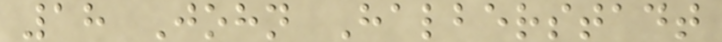18 John Halberstadt
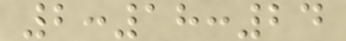2:18:24
